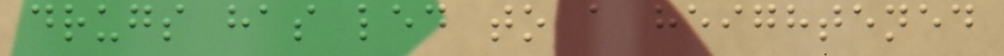drugs has led to a heightened
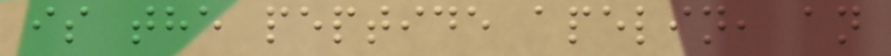is the peptide apelin, an
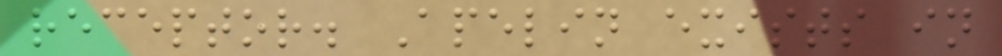receptor. Apelin exists in
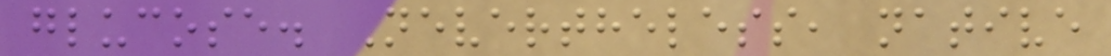glucose. Nevertheless, native
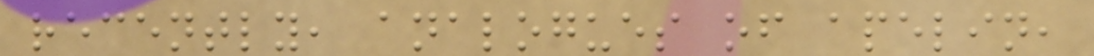recently, analogues of apelin,
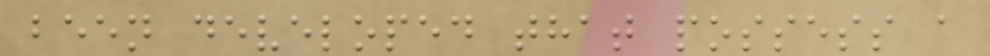been developed that possess a
